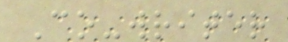Co-writer
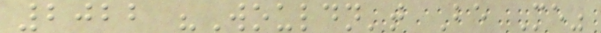2022 "Wouldn't Be Me"
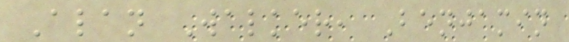Alan Walker, Benjamin
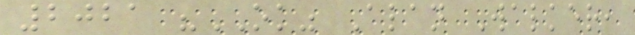2021 "OK" Alan Walker,
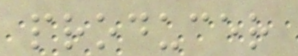producer
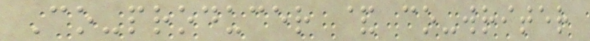Co-producer & co-writer
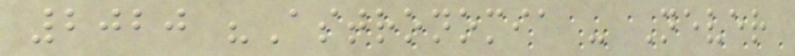2020 "Astronomia - Never
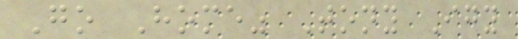Go Home" Tony Igy
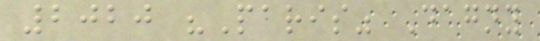2020 "Paris" Dagny
